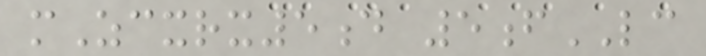mZcxrx5d 5fLC
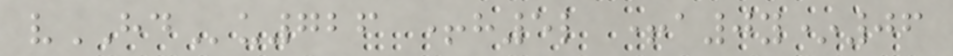vHDu726 +h5l +a0y*06
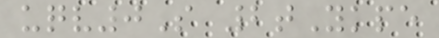uqv0S 2tYkpe
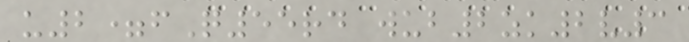u2=fQ55rd wub2zk2v3
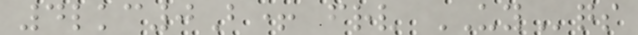4lkc0B+ frv UYqs
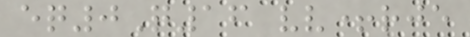eq0Q16 vv+rje
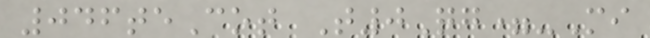046teCot T0Qg=-Mi
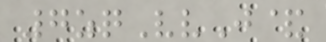7zqVvJ&
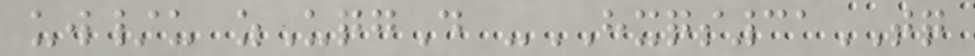uw/u zUqgD -HXQS31TQ
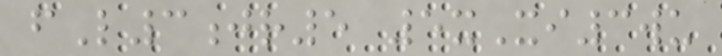fL3jr5 5xXi3wu
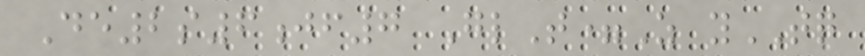De2s6jf7 GlT=Z yTQ
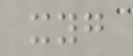xyg
